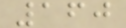160
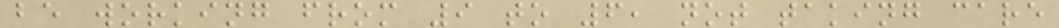be working from 9 to 6, not taking care
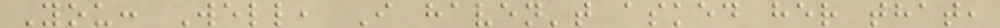You: Well, I haven't asked her that,
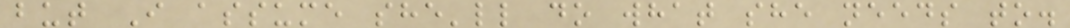but I assume she'll do what she needs to.
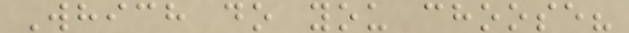Which do you choose?
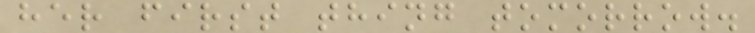her first thing tomorrow.
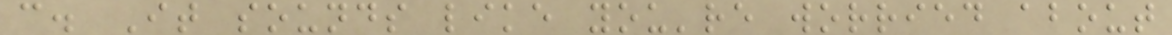c. It sounds like you're worried about
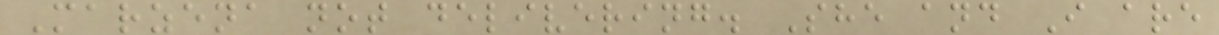Marzena not delivering. She and I are
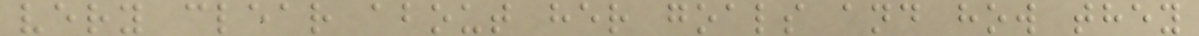very clear about her goals and how they
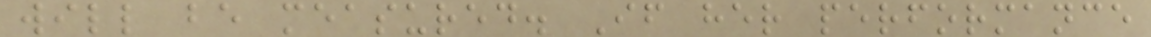will be measured. If her performance
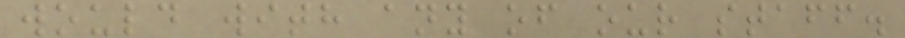would with any of our staff.
